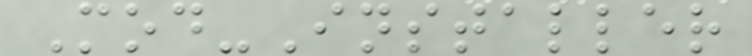Mod-Installer
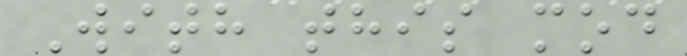With this mod
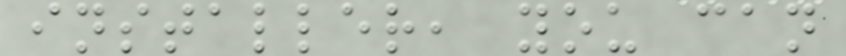installer, you can
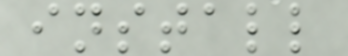install
